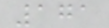171
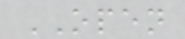OPEN
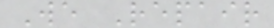We Repair
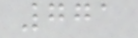771
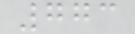773
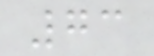73
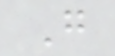G
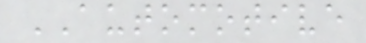AUTOMOTIVE
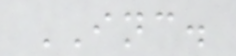INC.
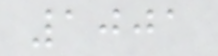1001
